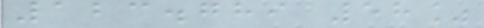123.789 58%
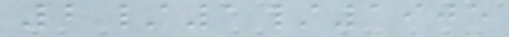2/1/1905
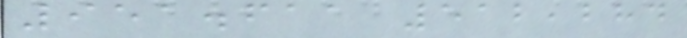951.611 512,284
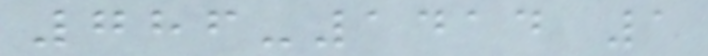786-1414 1
